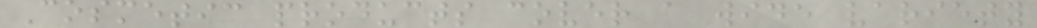Cosmetic products cover a wide variety
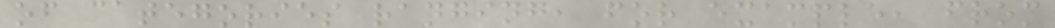of categories ranging, for example, from
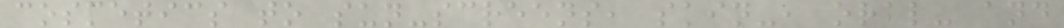cosmetics to sun-screens, skin-, oral- and
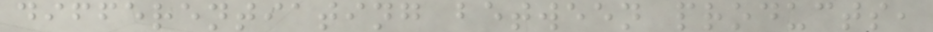differentiating between products,
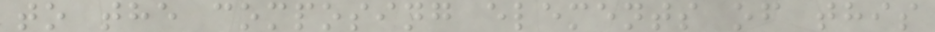to the composing elements of this
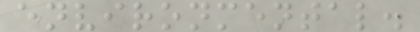environmental.
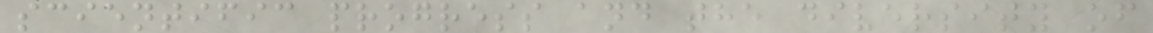scientific progress and the diversity of
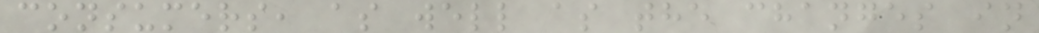consumers, as well as the changes in
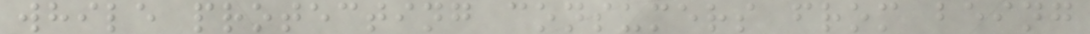while protecting consumers from being
